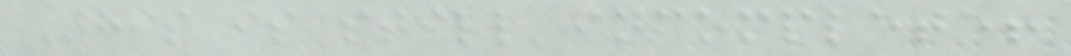This is still incomplete!
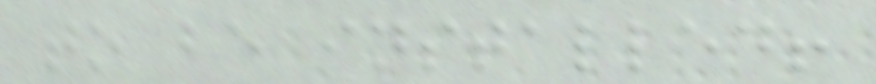to be installed!
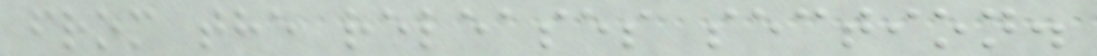from the releases section.
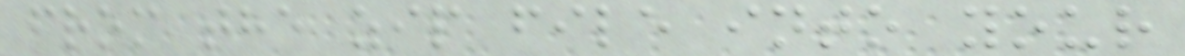from the zip file into your
